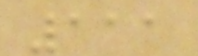111
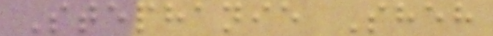Stephanie Sheh
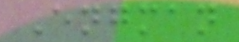Engman
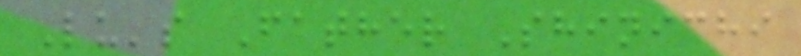Lu's Father Shinichi
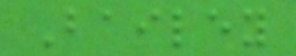Bailey
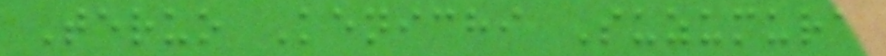Teruo Kenichi Suzumura
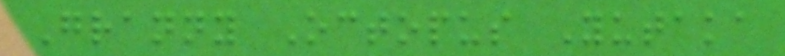Granny Octopus Yutaka
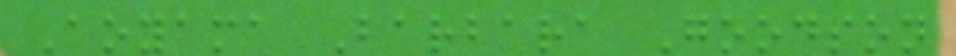Aoyama Barbara Goodson
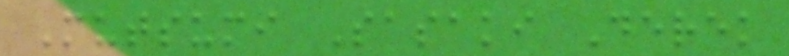Mutsumi Sasaki Derek
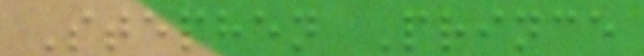Stephen Prince
